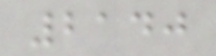2140
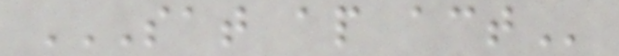SAT AP ACT
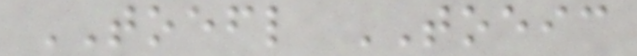TOEFL TOEIC
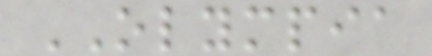OLYMPIA
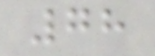78
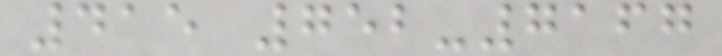415 752-7167
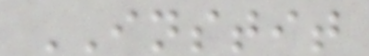INSTIT
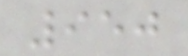950
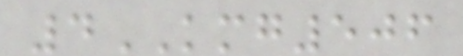4KMG506
